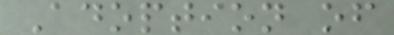Adoption of
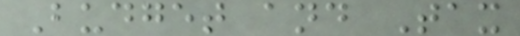Budget and Tax
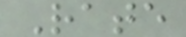Rate
